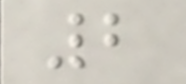2
